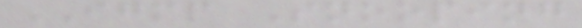IGMP Snooping
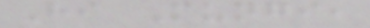Hi Mungi,
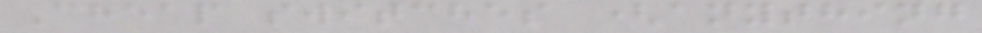Cheap switches (anything
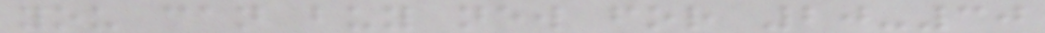you can buy new for 20-30
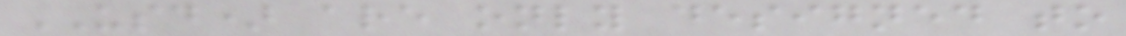USD) are only designed to
